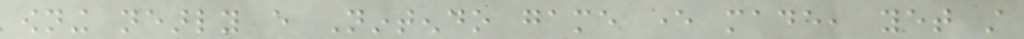owning nearly every Nintendo game ever made, yet still
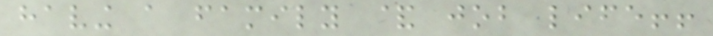having a family & job life!!
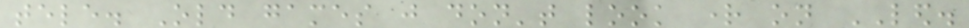tele. Old games just don't look right on LED.
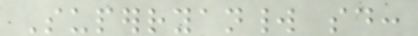Superryanworld said:
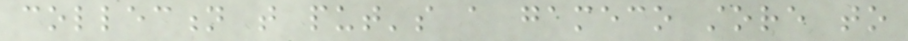collection that put's a gameco store to
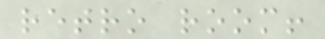retro room!
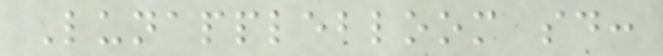Lunapplebloom said:
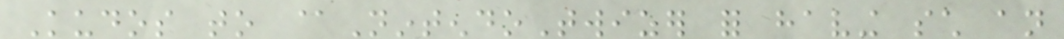Kudos to @NintendoTwizer for having such an
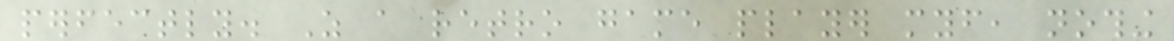perfectly. As a retro game player myself, nothing
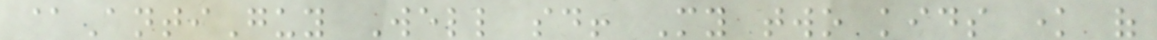@AntiGuy Well said! My two kids know of
